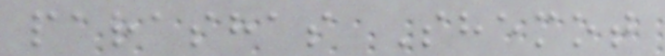parashas Shemot
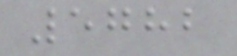5782
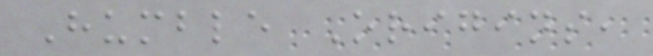Humble Origins,
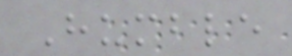Humble
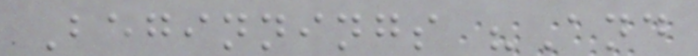Beginnings "And
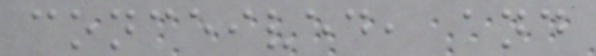conceived, and
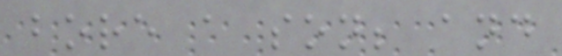bore a son; and
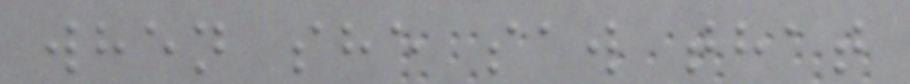when she saw that
